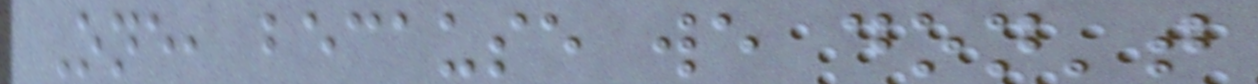One, because we don't
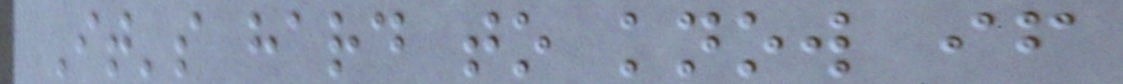It's hard to know if
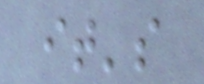it's
